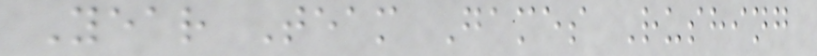Year Team Games Rushing
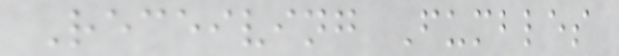Receiving Fumbles
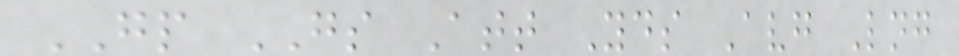GP GS Att Yds Avg Lng
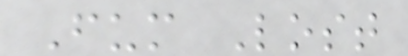Fum Lost
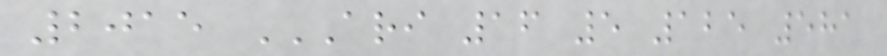2015 ARI 16 5 125 581
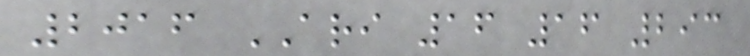2016 ARI 16 16 293
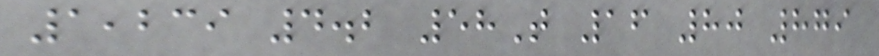1,239 4.2 58T 16 80 879
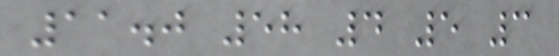11.0 58 4 5 3
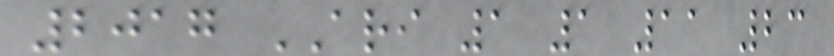2017 ARI 1 1 11 23
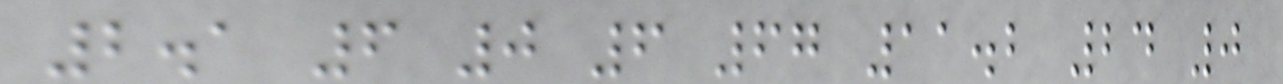2.1 6 0 6 67 11.2 24 0
